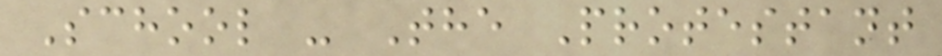School - The Protestant
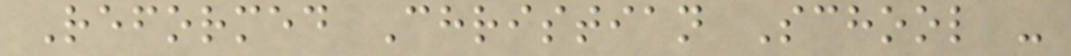Reformed Christian School -
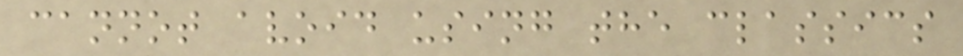cannot avoid using the classics
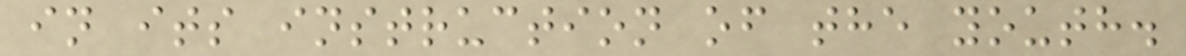in its instruction of the youth.
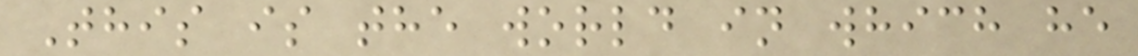This is the world in which he
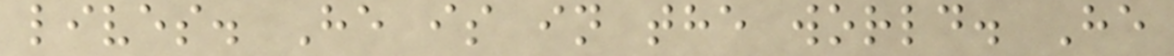lives. He is in the world. He
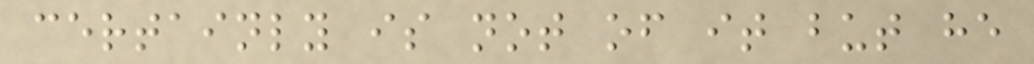certainly is not of it but he
